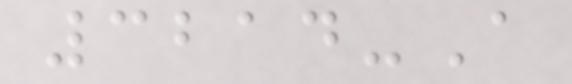3214-A
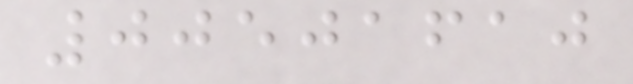00501610
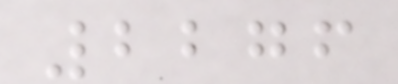2276
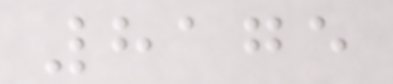8175
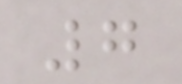7
